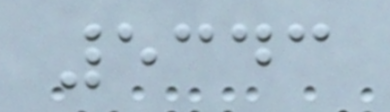5343
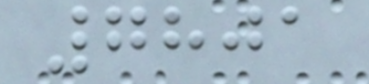7801
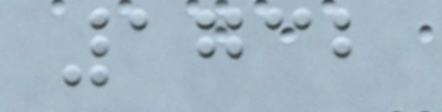1732
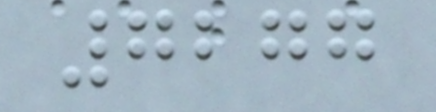7277
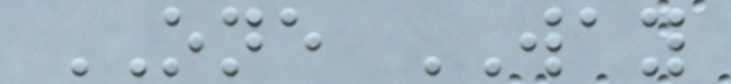ONE WAY
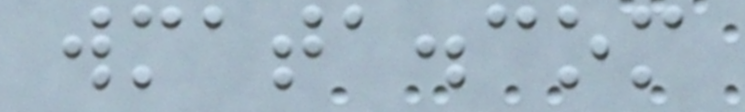wmata.com
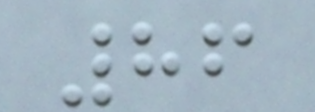86
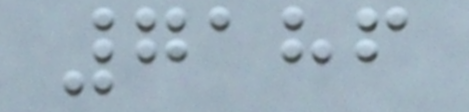7186
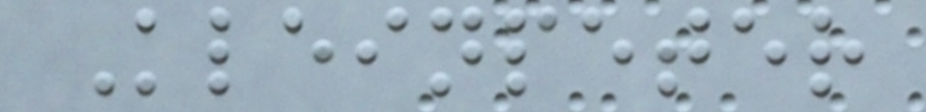Kleinpeter
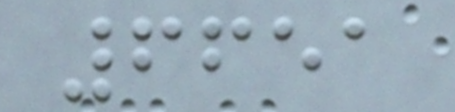6651
